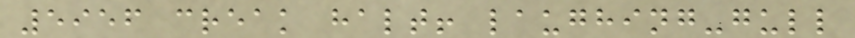5956 creak halt! laughing-gull
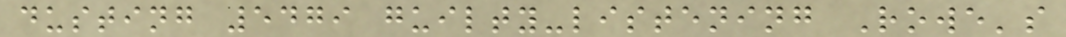dusting 5479 guilty-listening Rowe's
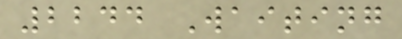2244 Waiting
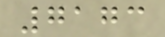7173
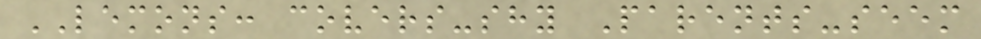LEMONS: covers-shy Parents-seem
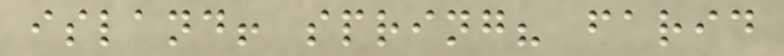island! spring? farid
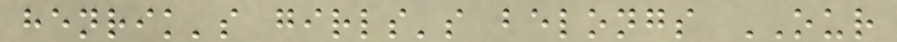henrik's girls's belongs OUR
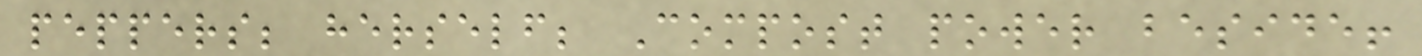peppers; herself; Compost power beside!
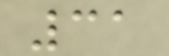31
